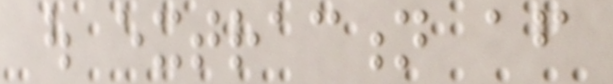out extraction after
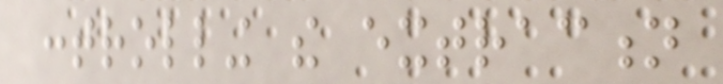controlling the extraction
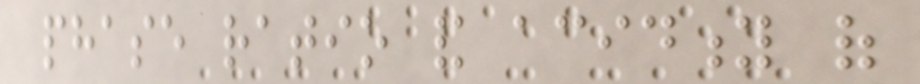phase ratio and acidity of
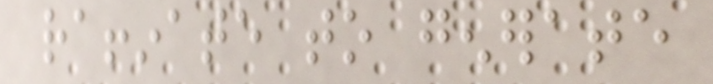raffinate to generate
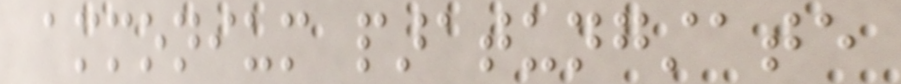ammonium paratungstate
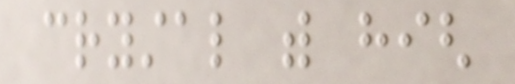crystal with high
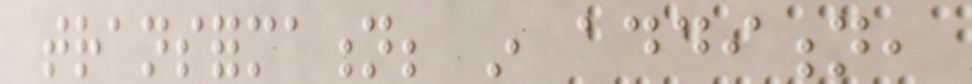transformation; in addition,
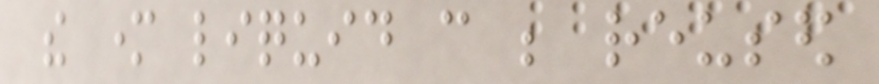the mother liquid can be reused
